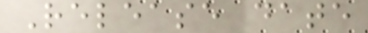Release date
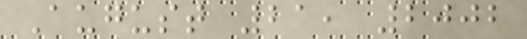August 21, 2002
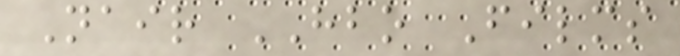Nair HBO Films
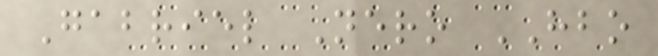Gabriel Nero HBO
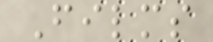Films
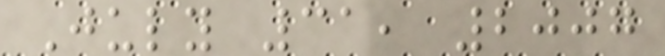July 31, 2007
